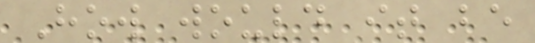How would it be
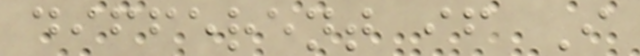different if I
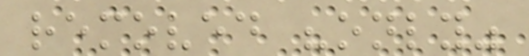removed "only"
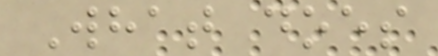What does
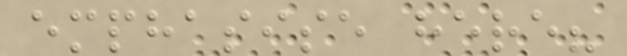emphasise here?
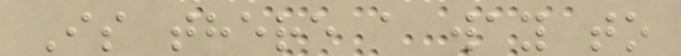Is there a way to
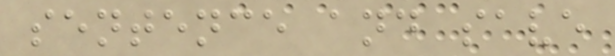sentence and save
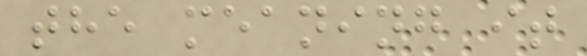the meaning it
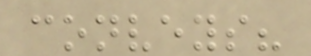conveys?
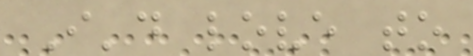I'd love to
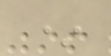*
